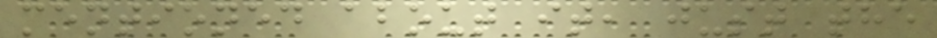mentioned about it, just the
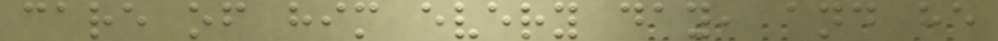care of him every day, and he
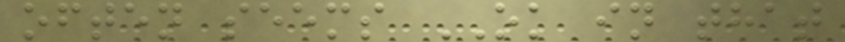often seems OK in that
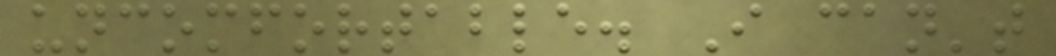uncomfortable. I can't
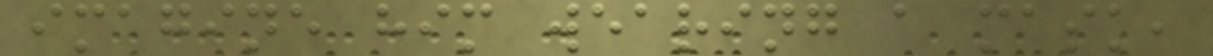imagine him wearing a mask,
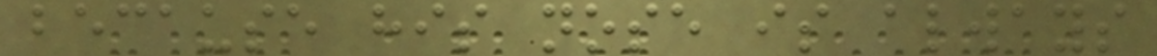because his nose is always
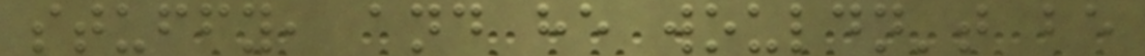stuffy, and he wouldn't be
